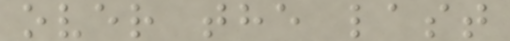over the last
